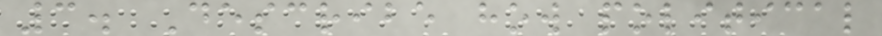3. Describe how political
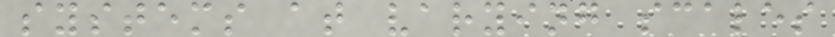systems at varying scales
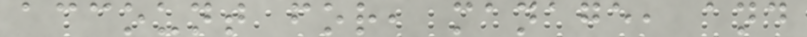account for, manage, and
